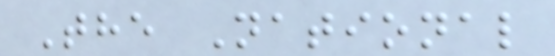The National
